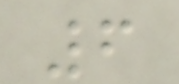6
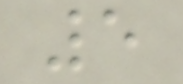5
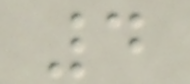4
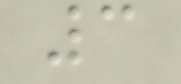3
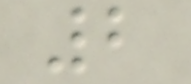2
